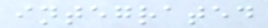integrated
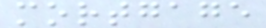mortgage
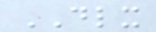DLX
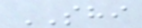SHI
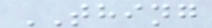THING
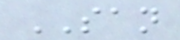SAN
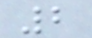2
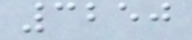3250
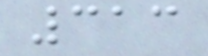313
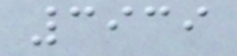3939
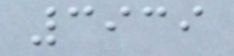3939
